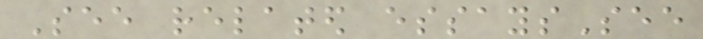See related essaysSee
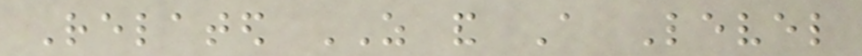Related AS and A Level
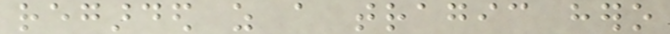regarded as a tragic hero
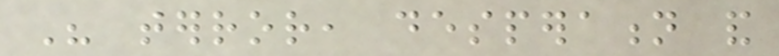His terror, desperation and
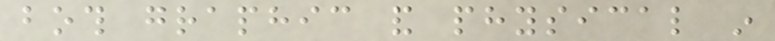both graphic and physical in
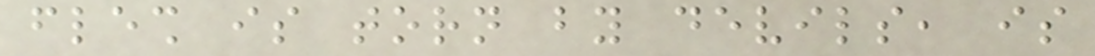flesh is torn by devils, is
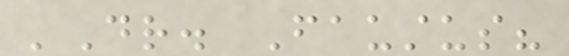'Dr. Faustus?
